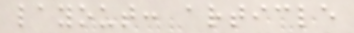layout: article
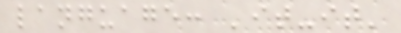language: 'it-it'
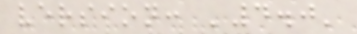version: '4.0'
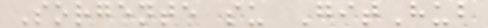Sorgente su GitHub
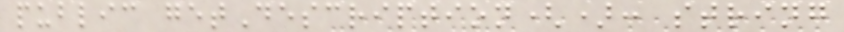public getDescription(): string
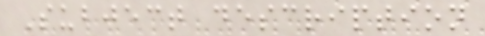Subject description
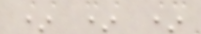* * *
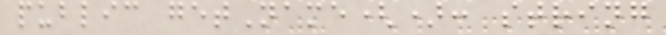public getName(): string
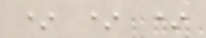* * *
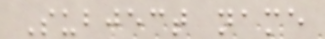Subject name
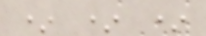* * *
